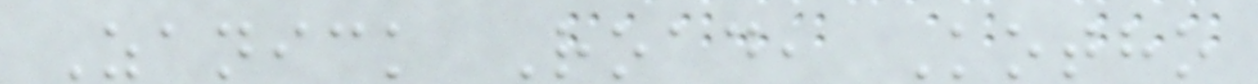Zanick Road, Kotho
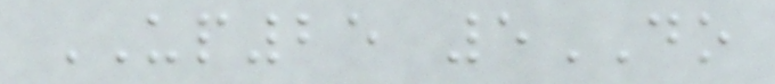UP25 5DO
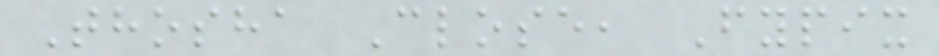Thosha Close, Fypix
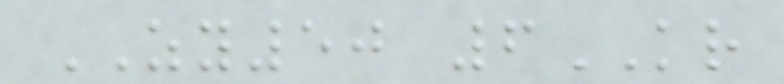ZY50 6KR
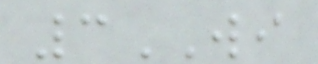3WI
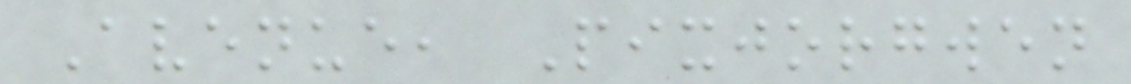Avenue, Pixjorgwen
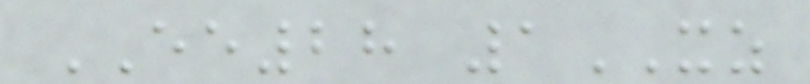EE28 1XZ
